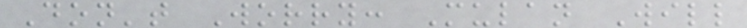Don't Worry: Mulan Will
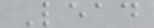Lead
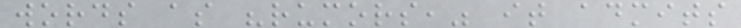words as "rumors," it admits
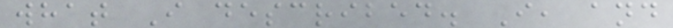what I described. I, and
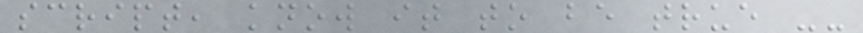script, know it to be true --
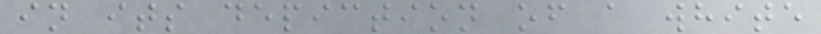in its depiction of a white
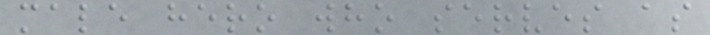male hero who serves as
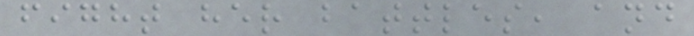fight her battles, and
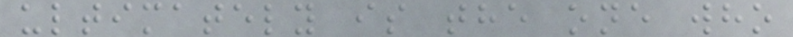ultimately is the one who
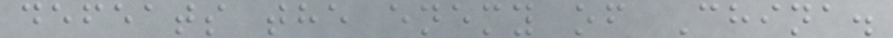defeats the enemy of China.
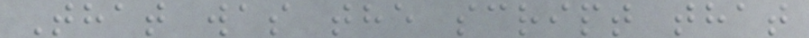That was the script that
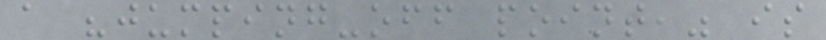a "jumping-off point," is
